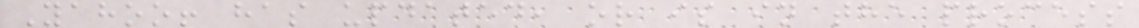Yahoo! has updated, or is in the process
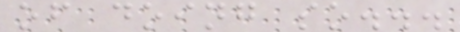of doing so...
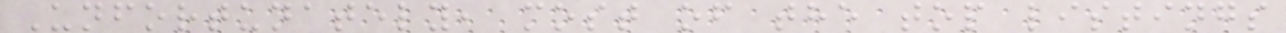Unfortunately, most of the top listings
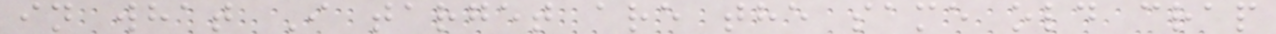in what I target are the same old crap
